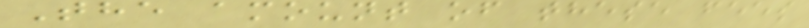The amount of these fees
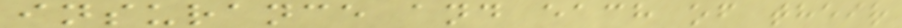insurance and each of their
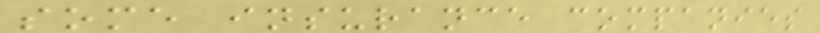some insurance companies
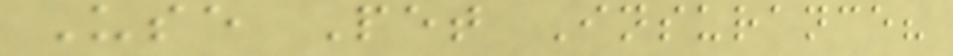Use Pet Insurance?
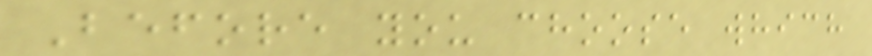Before you choose which
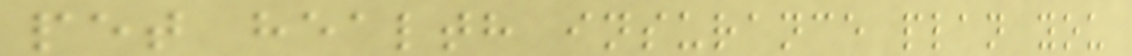pet health insurance plan you
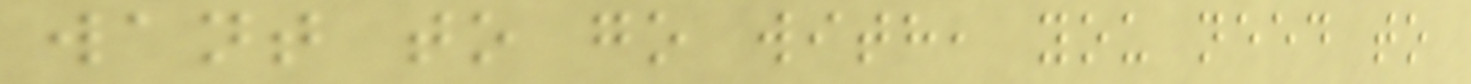want to go with, you need to
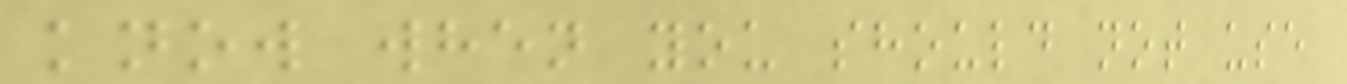know when you should not use
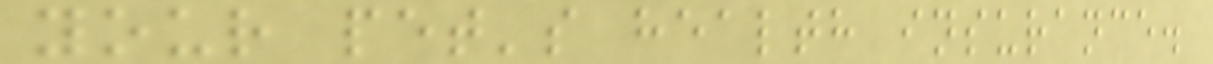your pet's health insurance.
